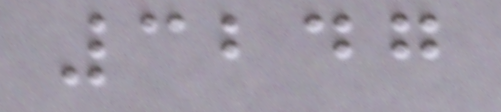3247
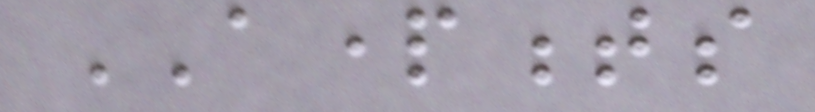APARTMENTS
